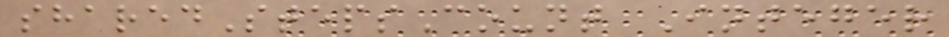sharedStepsCount Integer
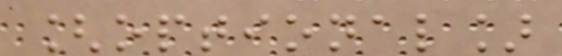[optional]
